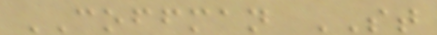COFFMAN ST
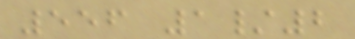556 1/2
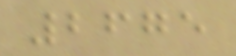2675
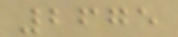2675
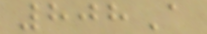808A
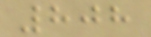808
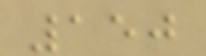150
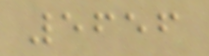5656
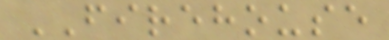FIREHOUSE
